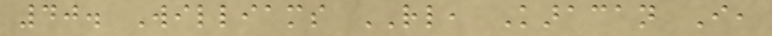40. Williams RL, Karacan I,
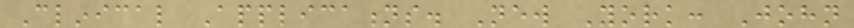Clinical Applications. New York: John
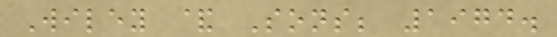Wiley & Sons; 1974.
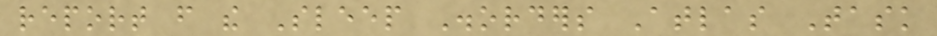report from the Sleep Disorders Atlas Task
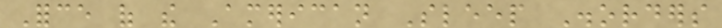Force of the American Sleep Disorders
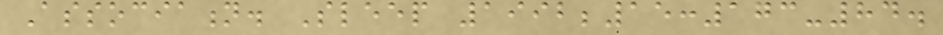Association. Sleep 1992;15:173-84.
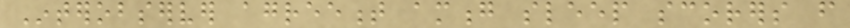Interobserver agreement among sleep scorers from
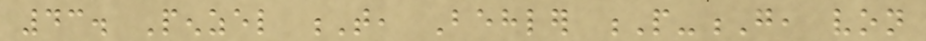43. Penzel T, Behler P-G, von
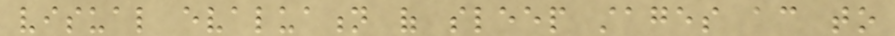visual evaluation of sleep stages according to
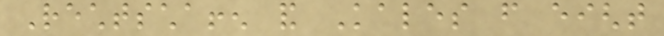Rechtschaffen and Kales from eight
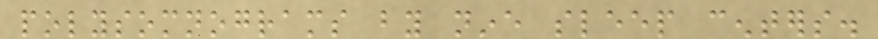polysomnograms by nine sleep centers.
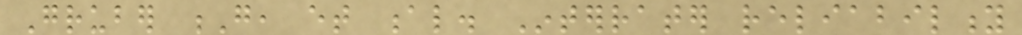Gruber G, et al. Interrater reliability
